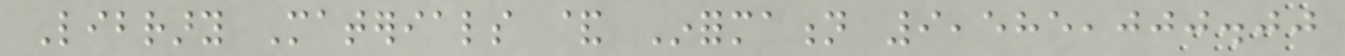Library Materials & Information 9,585,000.00
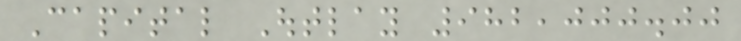Capital Outlay 982,000.00
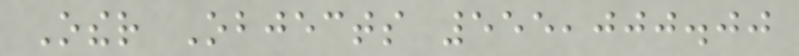Other Objects 555,000.00
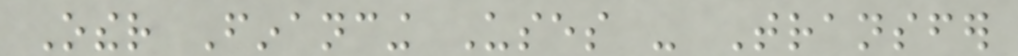Other Financing Uses - Transfer
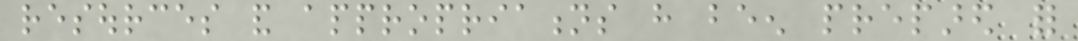resources and appropriations have been prepared for
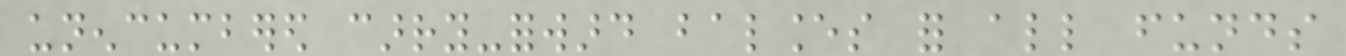unencumbered carry-forward balances for all funds
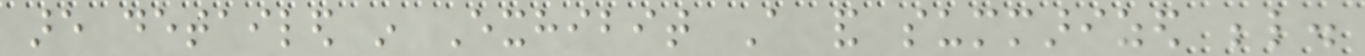are detailed in Exhibit A and summarized below.
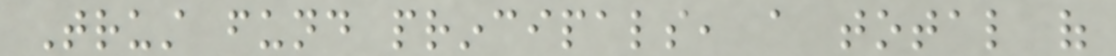Trust fund principals, a total of
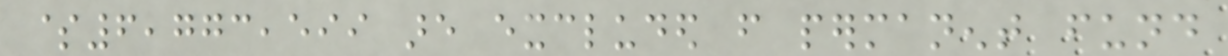$6,773,599 are excluded from permanent fund
